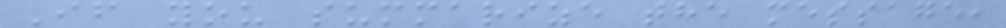If you summarize the message,
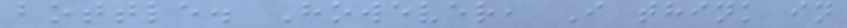bottle. However, I think in
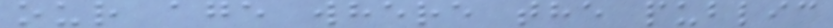our age where the public
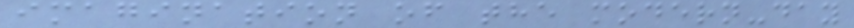imagination of the modern-day
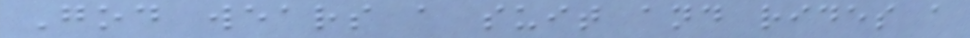God wears a suit and rides a
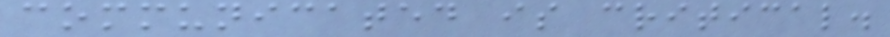communicated is critical.
